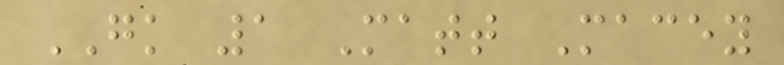GK 1 Matt Macey
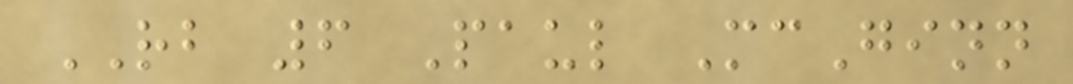RB 6 Paul McGinn
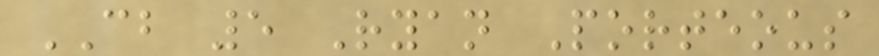CB 5 Ryan Porteous
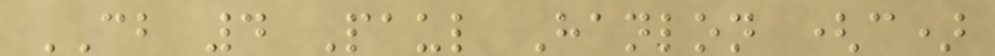CB 4 Paul Hanlon (c)
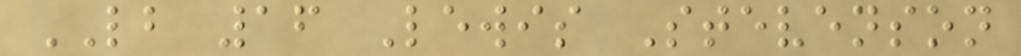LB 16 Lewis Stevenson
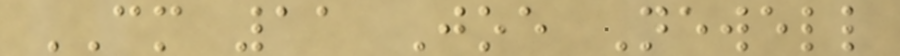CM 11 Joe Newell
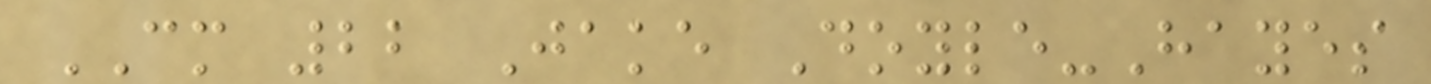CM 22 Jake Doyle-Hayes
